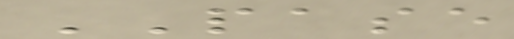PASE
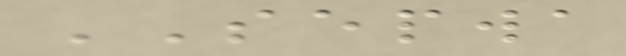SEPWA
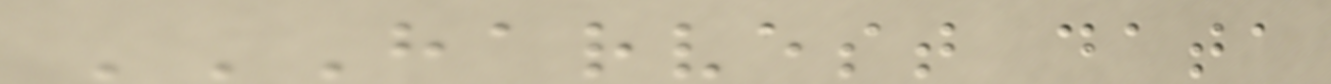HARVEST DATA
